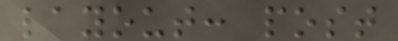layout: post
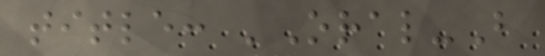title: 'Oral-B
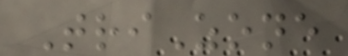TriZone
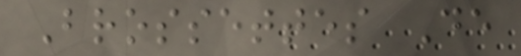Brossettes De
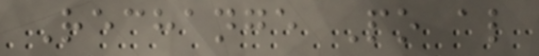Rechange Po al
